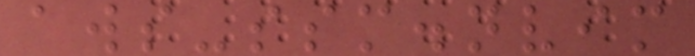aws-ssm.nvim
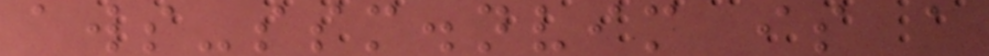aws-ssm.nvim is a
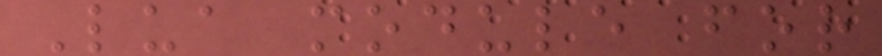Lua module for
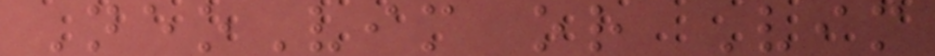NeoVim or Vim
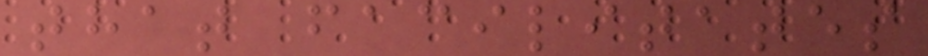that facilitates
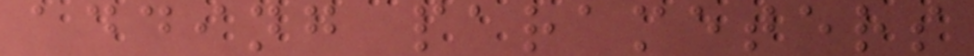adding parameters
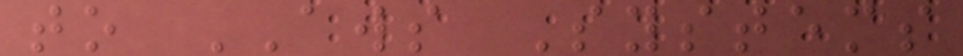to AWS Systems
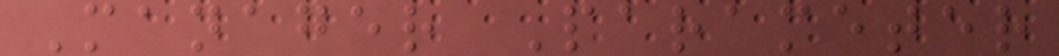Manager Parameter
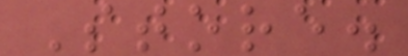Store.
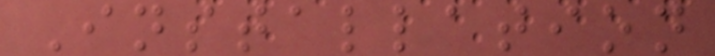Installation
